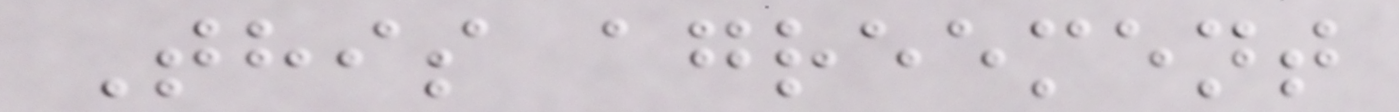This agreement
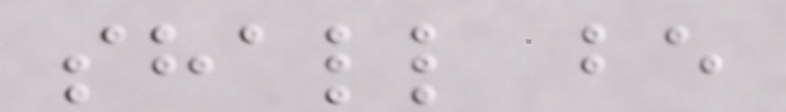shall be
